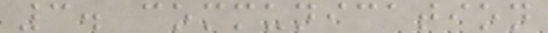3. communication
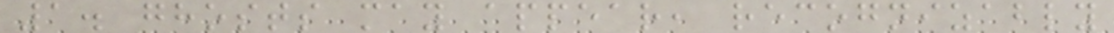1. ghosts may appear, recognizably
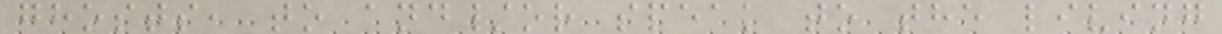ghosts, to and/or speak to the living
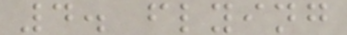4. flying
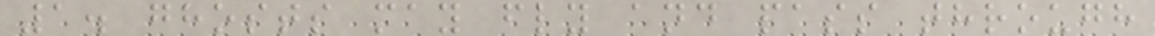1. ghosts may fly and pass through
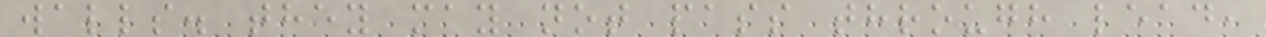walls. they may not pass through lead,
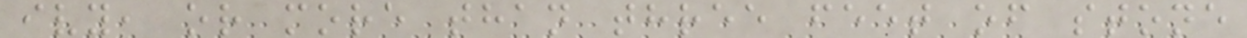ivy, or more than three feet of stone
